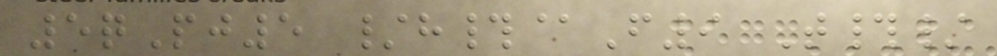5qPj5 /h#@F9 T#/
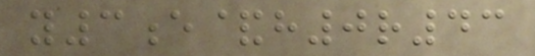y3e&h0r43
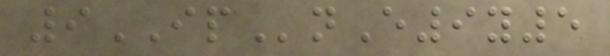9IPnE9y5
